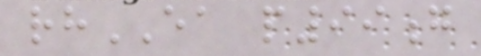rhEA p99g
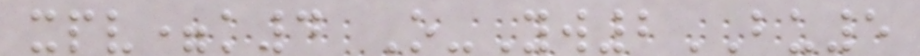xpv=k4 O-Yw2BU5
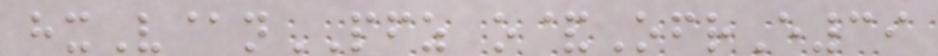hxV@nPFZ o&OfrE39
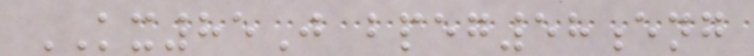KX85J bpeg58eng
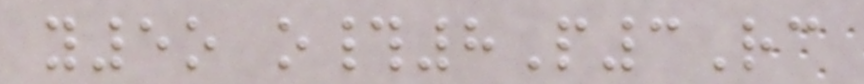y5o o#8P3Rc
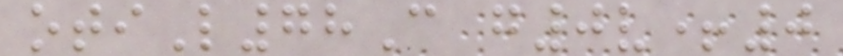otiL78C g0v+0
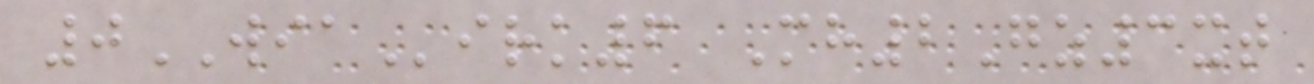0WIAirk6 Mh2Gz3xt
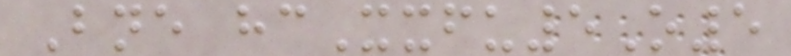Bne hcXxfu5O5
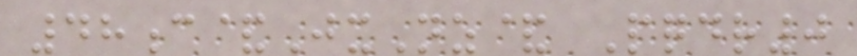48c&JxNz& Pqdr0
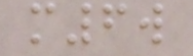m6w
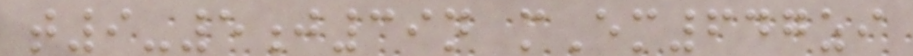t9-5j39n mEm647zi
